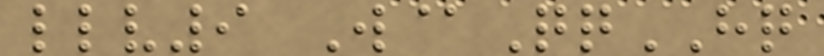llv9 W@QqHQ
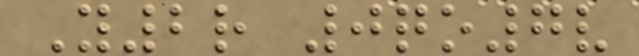Y2r 0qo7v
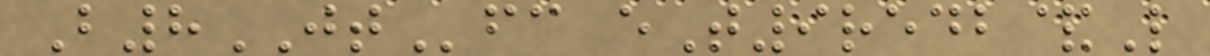B8JTfc eT9redb&L
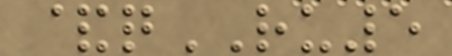&qRU5
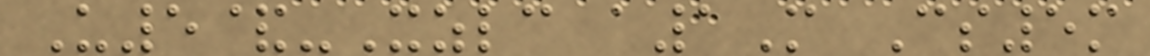U5&-Xzlc a1M Cs5m
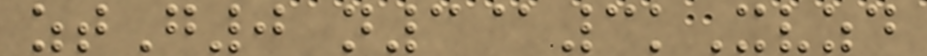ztG0 n3@3kXvzd
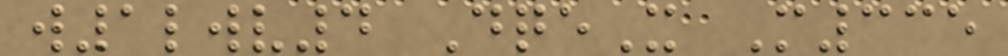w1lwv4 DqeX M335
